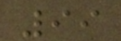99
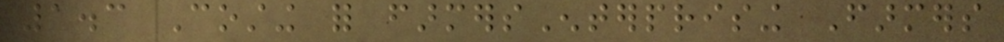1.3 Costing for farmersEnterprising Farmers
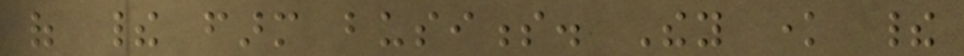of their farm business. They know their
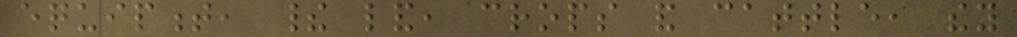equipment, their land, crops and cattle, they
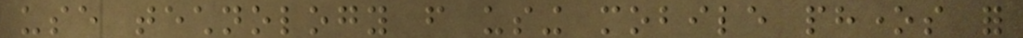use technology from using mobile phones for
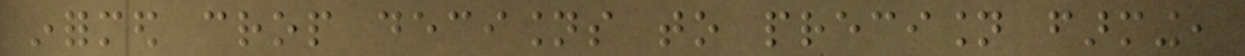informed crop decisions to precision farming,
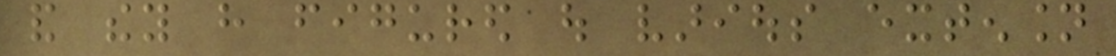and they have figured out various extension
